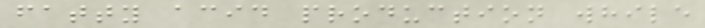fatty acid production while
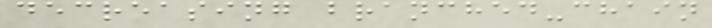decreasing branched-chain
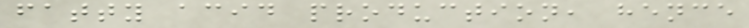fatty acid production, hence
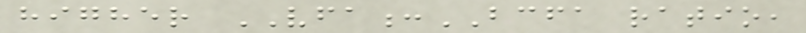higher VFA:BCFA ratio,
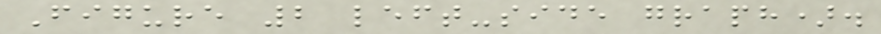Figure 2 left-side graph).
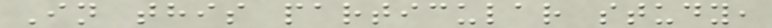In this particular study,
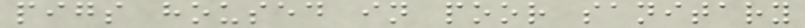pigs housed in poor sanitary
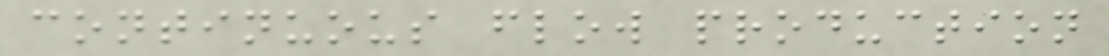continuous flow production
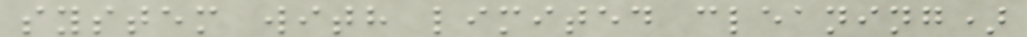system with limited cleaning)
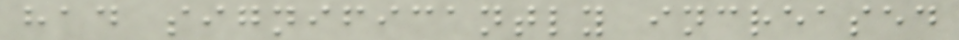had significantly increased
